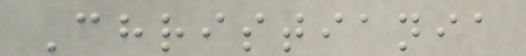Christiania
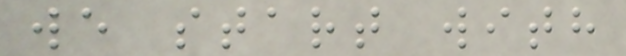we start with
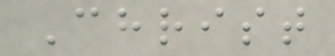Christ
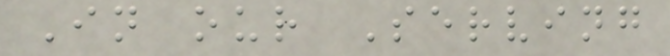In our Serving
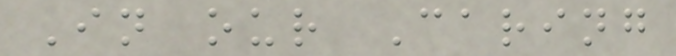In our Caring
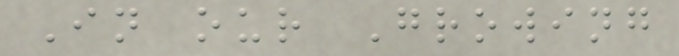In our Growing
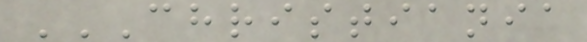CHRISTIANIA
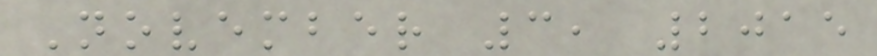November 3, 2015
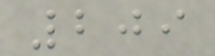209
